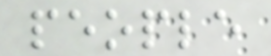people
